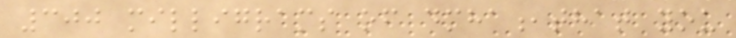300 milligrams of dmha,that you
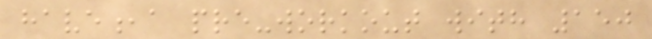have,a pre-workout with 150
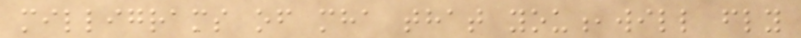milligrams of mha that you,will fly
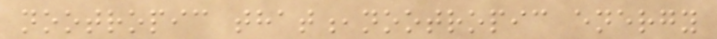nootropic that,nootropic energy
